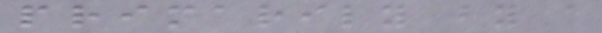primarily by a
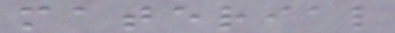material
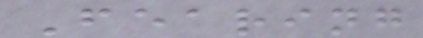Fearing
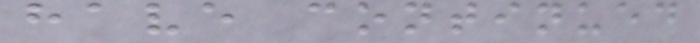have continued
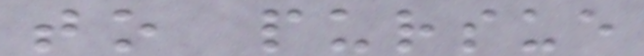to pursue
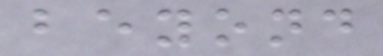beyond
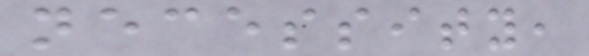necessity,
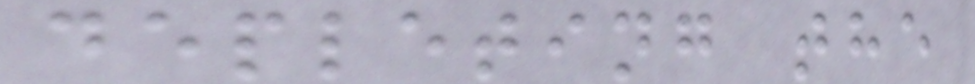depleting the
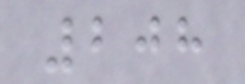208
